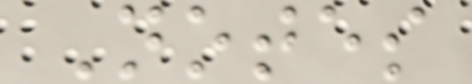Notes
